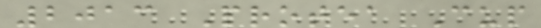2013 Protea Cup
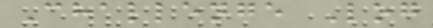Challenge Log
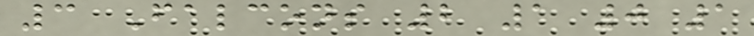3 Falcons 2 1 0 1
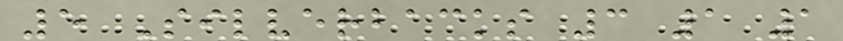5 Silverbacks 3 1 1
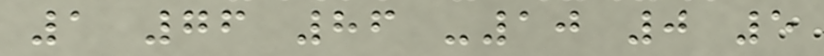1 76 86 -10 0 5
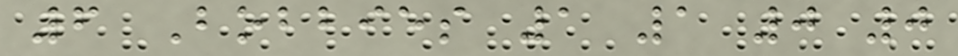6 Bobbies 1 1 0 0
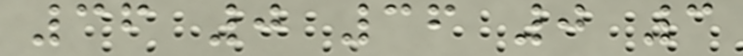36 0 36 0 3
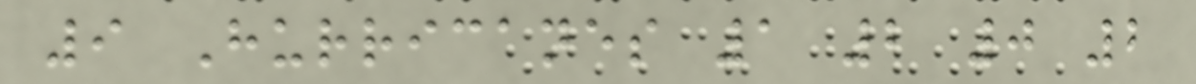9 Hurricanes 1 2 0 2
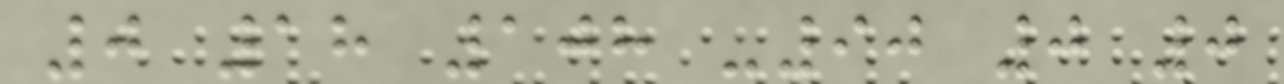0 18 108 -90 0 0
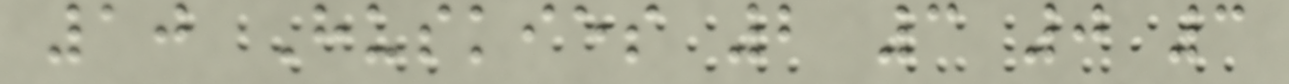10 Huskies 2 3 0 3
